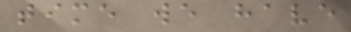time we have
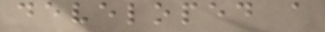developed a
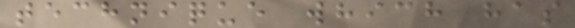technique which has
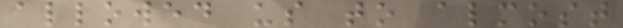allowed us to almost
